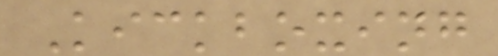Kickboxing
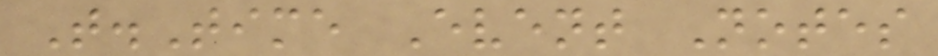T.Time Event Notes
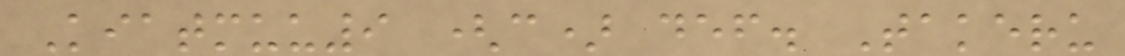Kiatmuu9 (c) def. Takeru
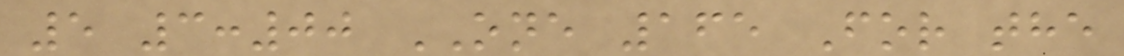5 3:00 ONE 165 For the
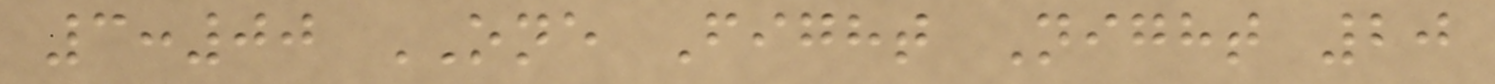3:00 ONE Fight Night 20
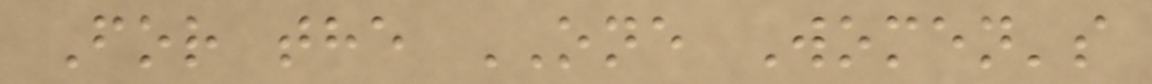For the ONE Women's
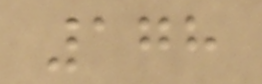178
